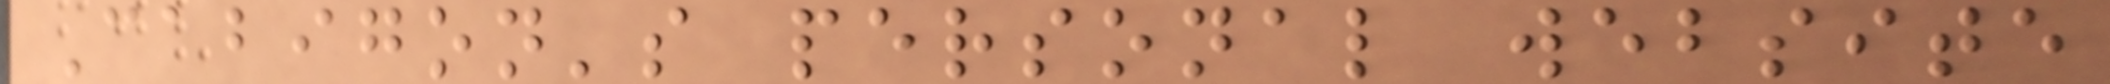Cabigon's personal website
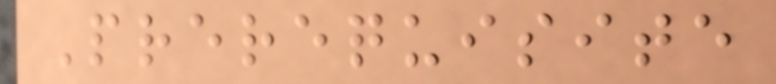Prerequisite
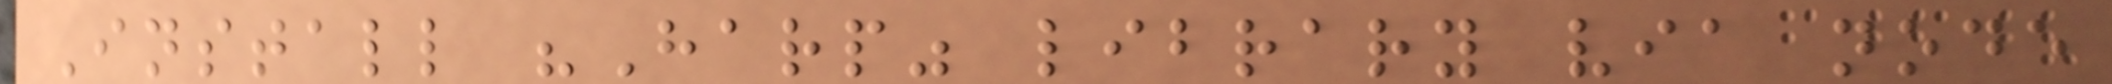Install "Harp" library via node
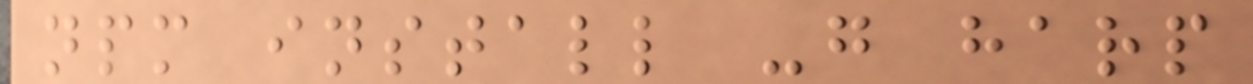npm install -g harp
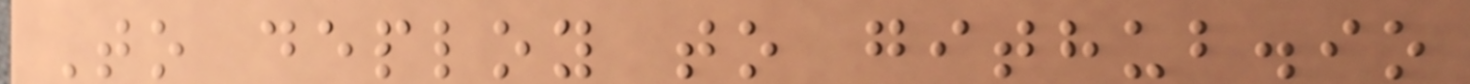To deploy to github.io
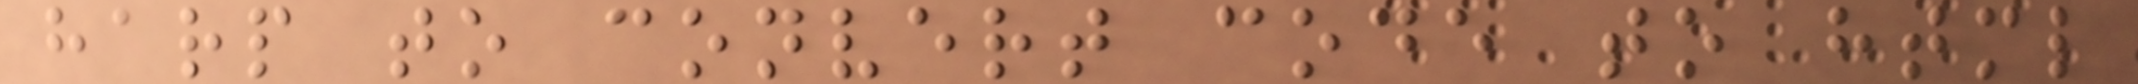harp to convert code to html
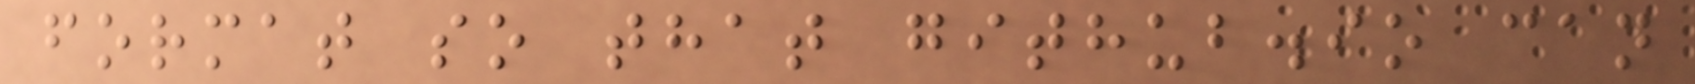format so that github.io can
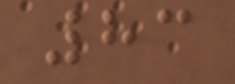83
